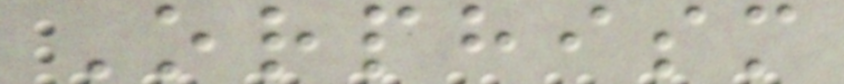Orphism
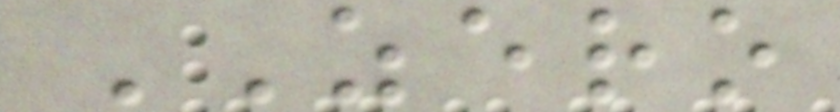ZERO
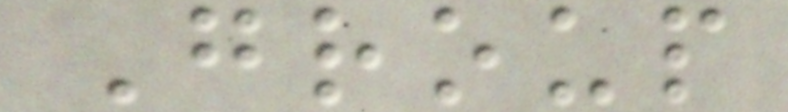Group
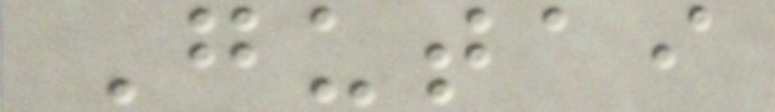Gutai
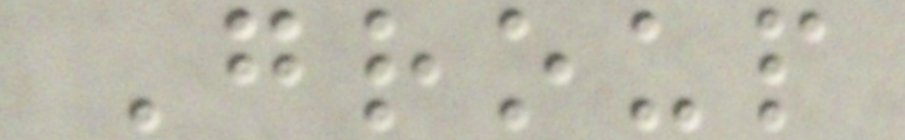Group
